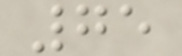75
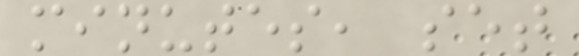minutes, set
